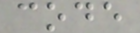code
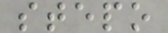stepo
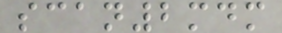scan2mdm
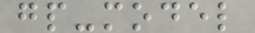gp-model
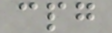cpg
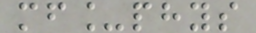mf_phys
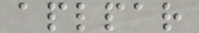aplpar
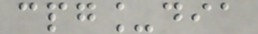cpg_dia
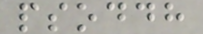psoddh
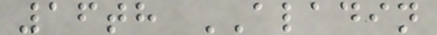16th ALADIN
